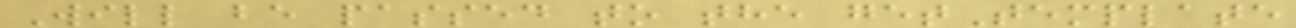Will be passed to the getTemplate
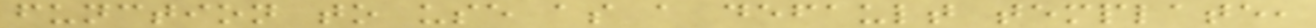function to use as a default template,
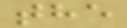the
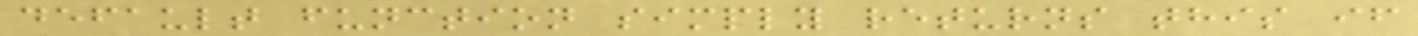default function simply returns this if
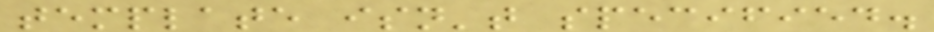template isn't specified.
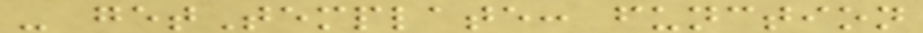- getTemplate: function
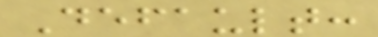Default:
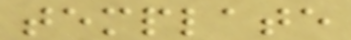template
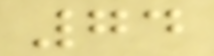74
